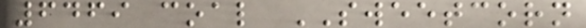6469 coal SWEETCORN
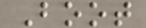Boot
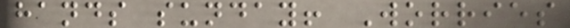hands sunday! Worries
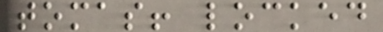tomas! locked
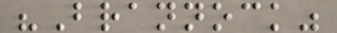"Brannock"
